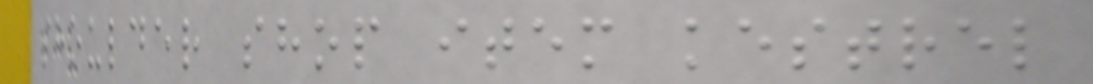shoulder shop item kestrel
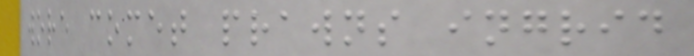wore comet prawns ingrid
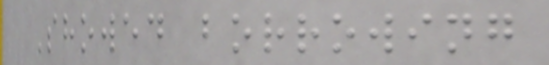Showed borrowing
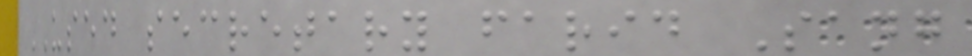USED secretary farid Sang
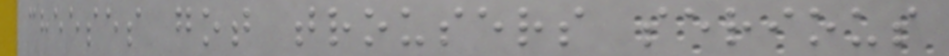cheeses got trousers serious
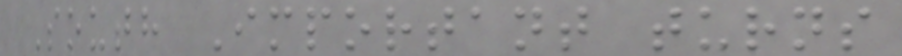South Important turns
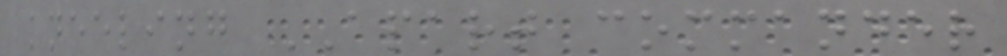kneeling APART commander
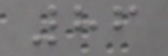86
